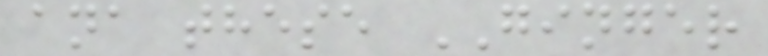ana these GINGER
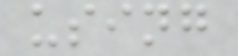using
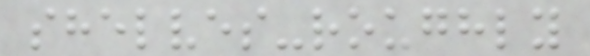shelves-roughly
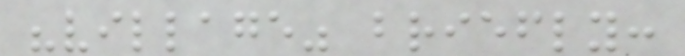"village" briefly:
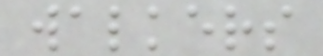walkers
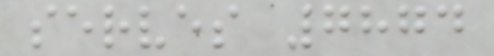serves 7874
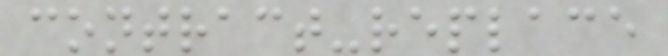contract-replace
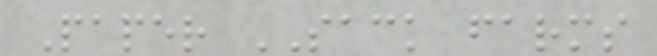Paper SACK farms
